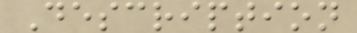Description
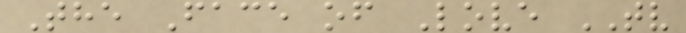The Face of Love TV
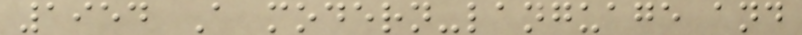1954 A modern-language and
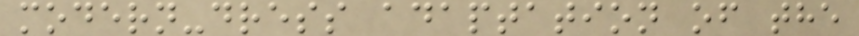modern-dress adaptation of the
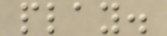play.
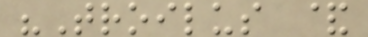"Troilus &
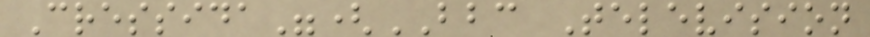Cressida"(BBC Television
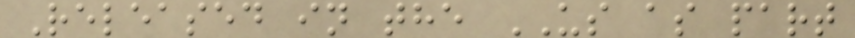Released in the US as part
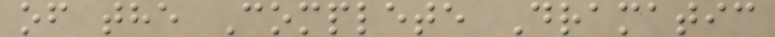of the Complete Dramatic
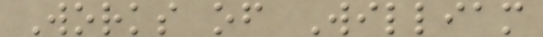Works of William
